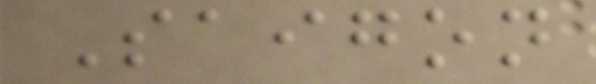Saigon
